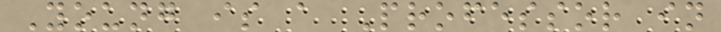Young is a Professor in
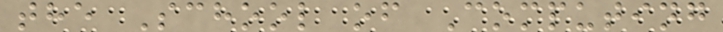the School of Computing
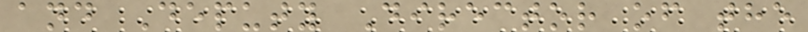and Deputy Director of the
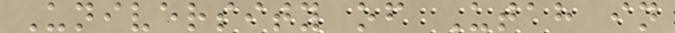University of Utah in
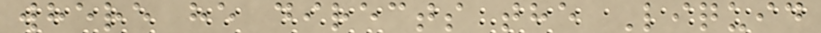where he directs the Liquid
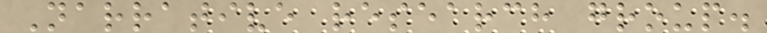Narrative research group.
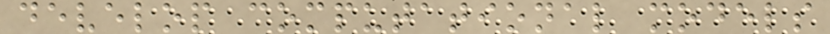develop computational models
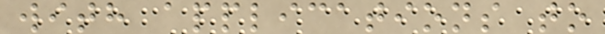with applications to
